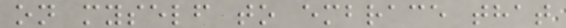on myself to embrace that
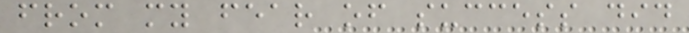from my fear of success did
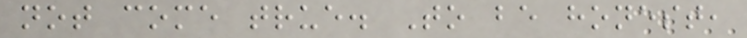not come true. To be honest,
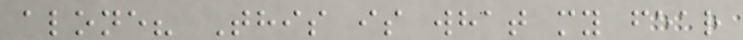alone? This is what my fear
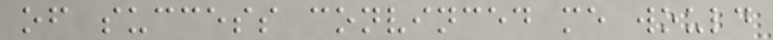of success convinced me would
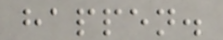happen.
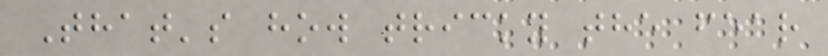That's how tricky the fear
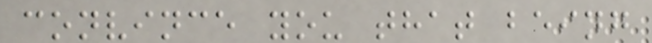convince you that being
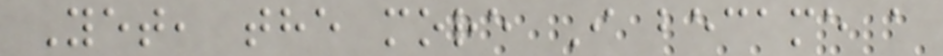Yet, the more I became a
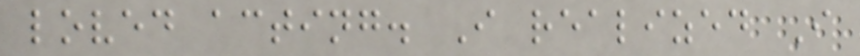loved acting. I realized I
